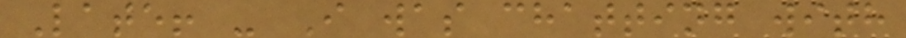Late! - I was chatting with
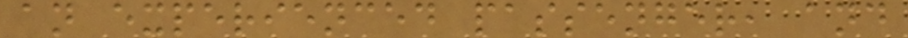an experienced passenger, and
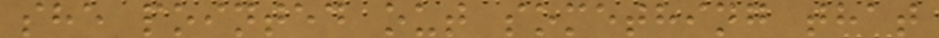she pointed out something that
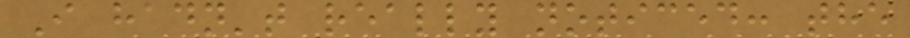I hadn't really noticed: the
